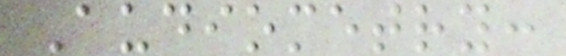Audiometry:
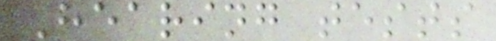Hearing tests
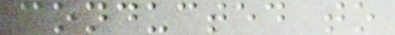conducted to
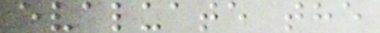evaluate the
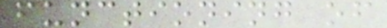functioning of
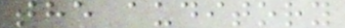the auditory
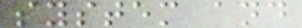system and
